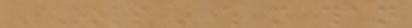Schools in which more than
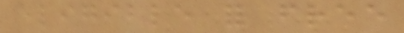eligible for free
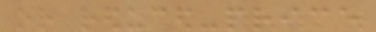or reduced-price
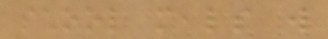school meals will
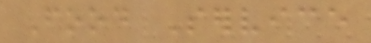Food Service
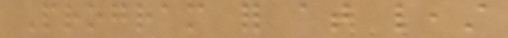Program for at least
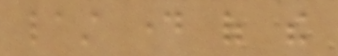last day of the
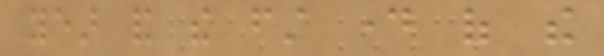year and the first day of the
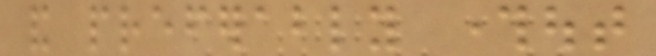and preferably throughout
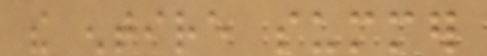the entire summer
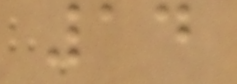14
